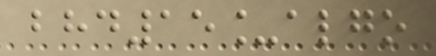bhd15_algo
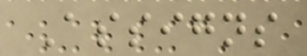Assigns
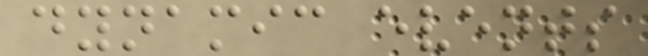dynamic events
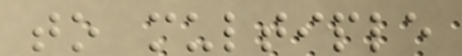to multiple
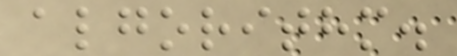algorithm.
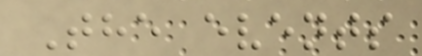The events
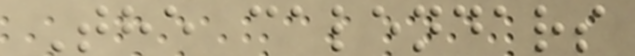The calendars
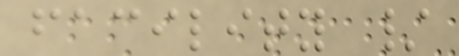facility /
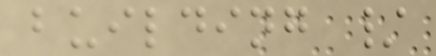building /
